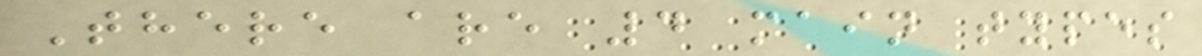There are 4 main types
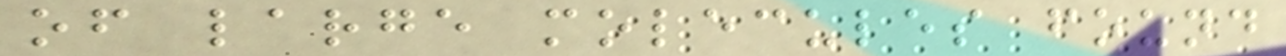of large molecules found
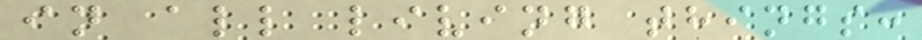in all living things:
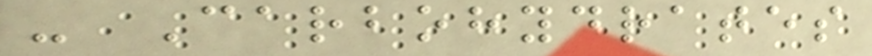- Carbohydrates
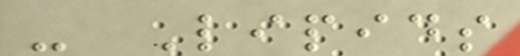- Lipids
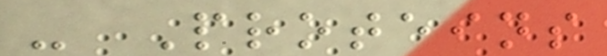- Proteins
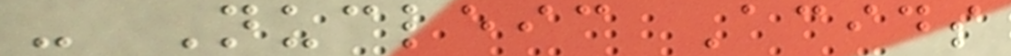- Nucleic Acids
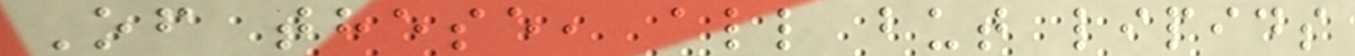Of these, all but lipids
